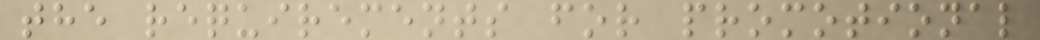the requirements for promotional
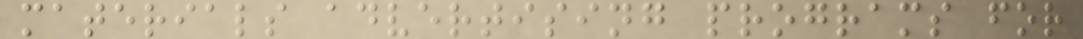materials advertising programs for
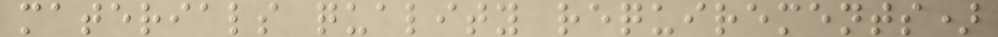materials quality requirements)
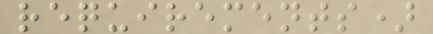requirements)
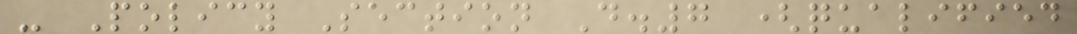- Policy Section D.7 (qualified
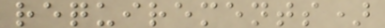requirements)
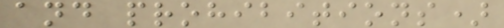and prohibitions)
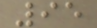95
